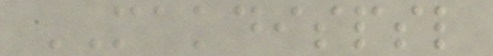MAKDISPSL
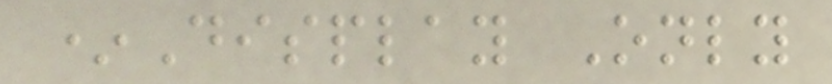*Display Only
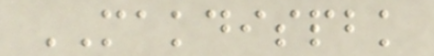MAKDISPBK
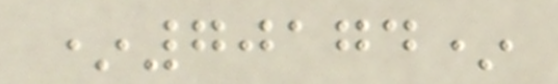*70174*
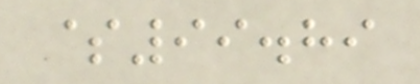$99.89
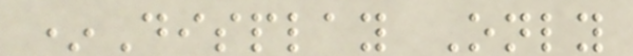*Display Only
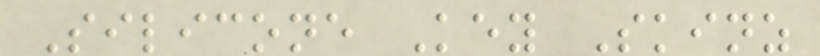Silicone Key Skinz
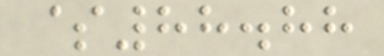$88.88
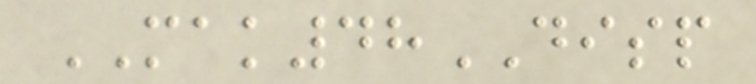MAK48DISP
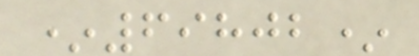*69802*
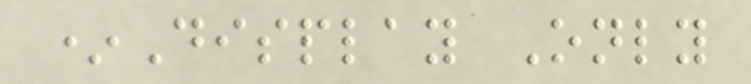*Display Only
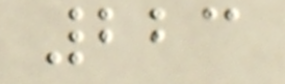223
